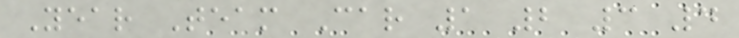Year Team Car 1 2 3 4
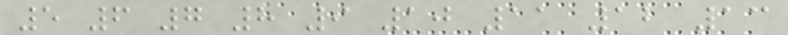5 6 7 8 9 10 11 12 13
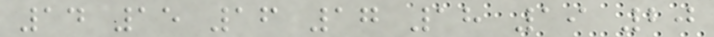14 15 16 17 18 19 20
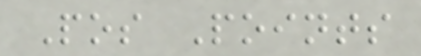Pos Points
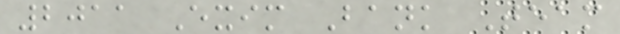2011 Exim Bank Team
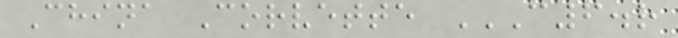China Corvette C6.R
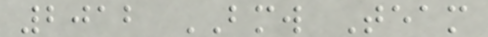2012 BMW Team
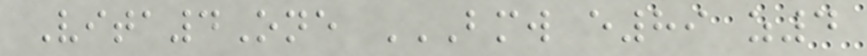Vita4One BMW E89 Z4
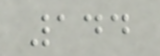144
